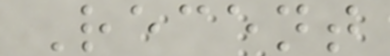Recent
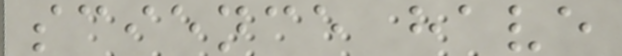science have
